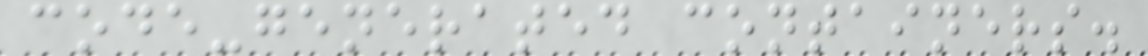code-generated containers.
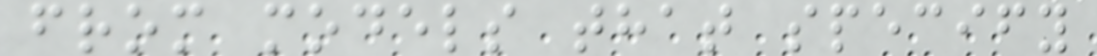from models that specify
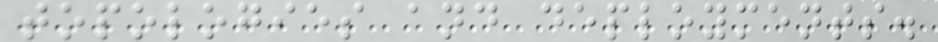topologies and deployments.
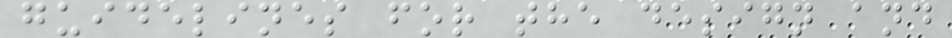guidelines for the design and
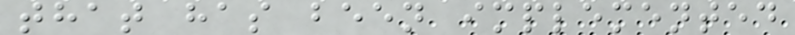that has been implemented
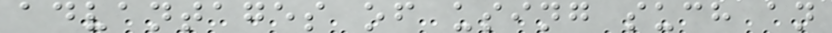advantages of using such an
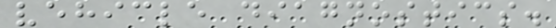vehicle diagnostics.
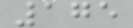175
